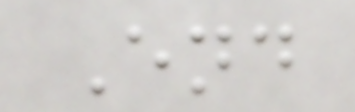End
